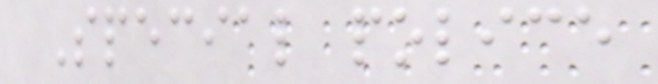Special police
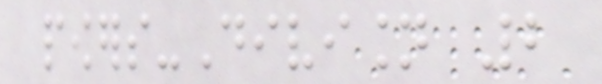powers-Division 2
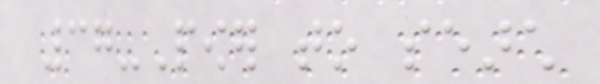37-Power to search
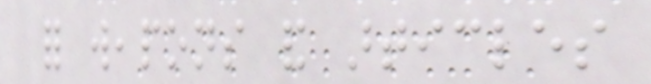for weapons and articles
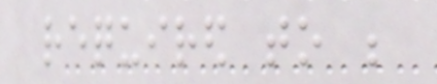required to be
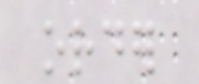order
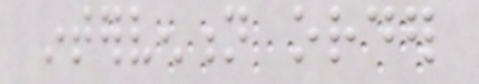intervention order
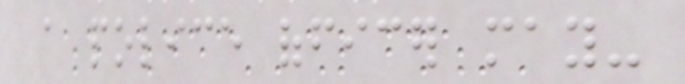a police officer may-
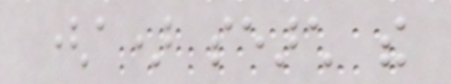(a) search the
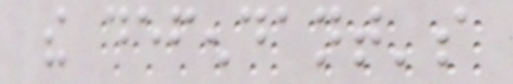the defendant's
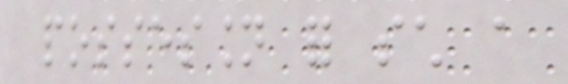possession for such a
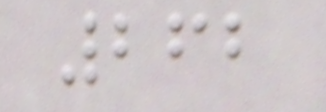262
